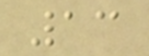13
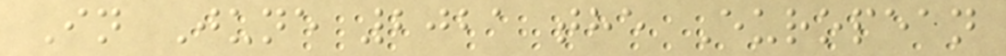In June 2021 the European
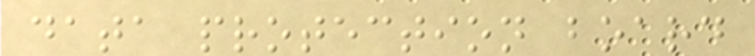data protection board
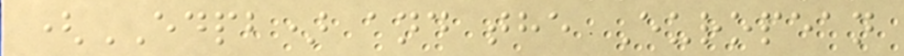(EDPB) and the European
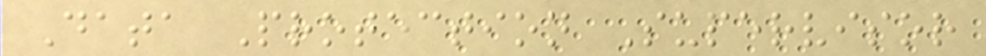Data Protection Supervisor
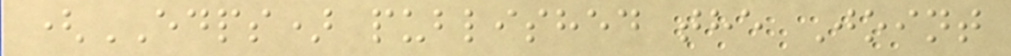(EDPS) published the Joint
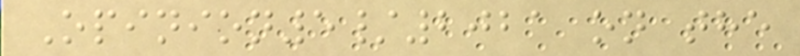Opinion5/2021 on the
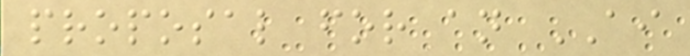proposal for an AI
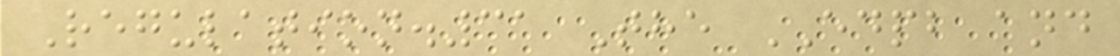Regulation.31 The EDPB and
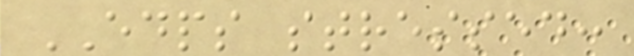EDPS stressed:
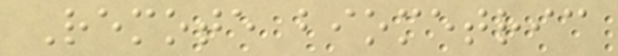Remote biometric
